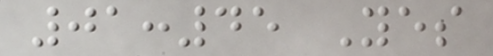01:45 Yes
